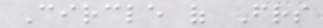Circle of Friends
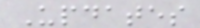Updates
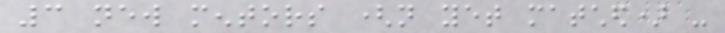3 new mentors (not yet matched) -
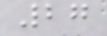27
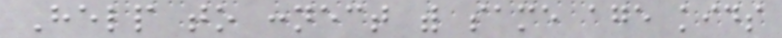Help to connect with same age kids
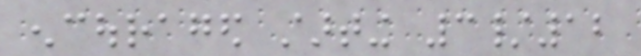encouraged starting 3/12
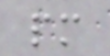pm
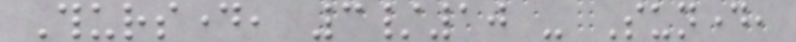Thursday, 3/10 - Sunday,
